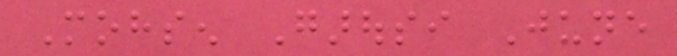Mohsen Garousi June
